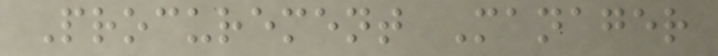Procurement Manager
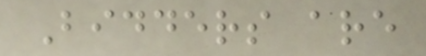Bidders are
